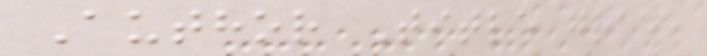Author Title grade
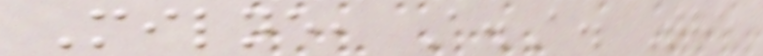Milne, A.A. The
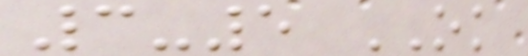3-5 OK
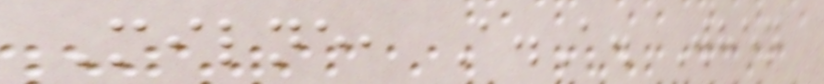Milne, A.A. When
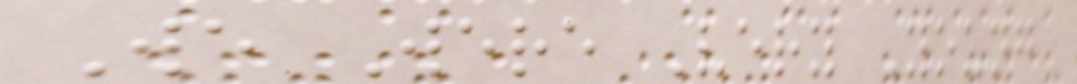We Were Very Young
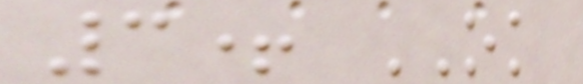3+ OK
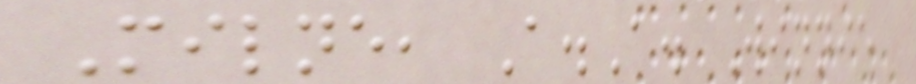Milne, A.A. Winnie
